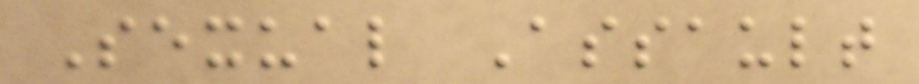Sexual Assault
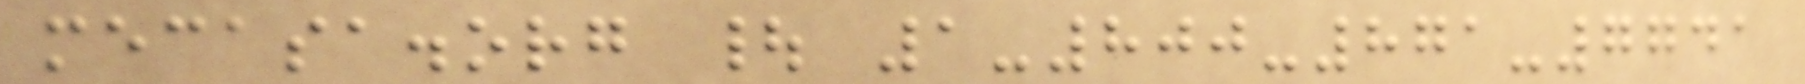mecasa.org | 1-800-871-7741
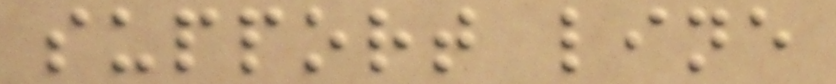support line
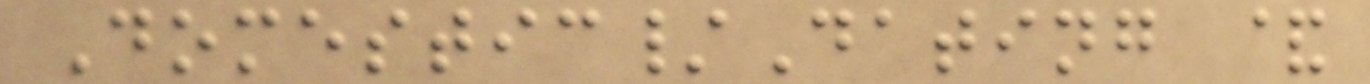Domestic/Dating &
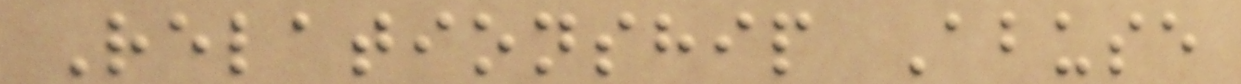Relationship Abuse
